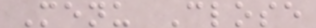Menu Close
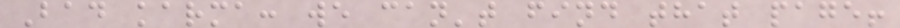Bad karma: we can't find that page!
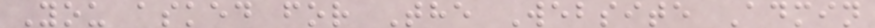You asked for The Website Admin
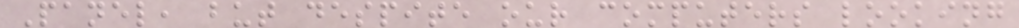Panel, but despite our computers looking
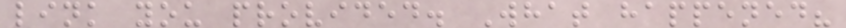link you provided. What happened?
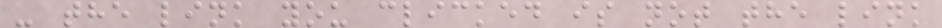- the link you clicked is not the link
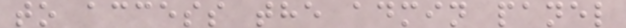to access the admin panel
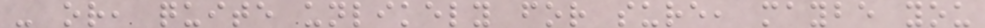- or, quite unlikely for sure, maybe you
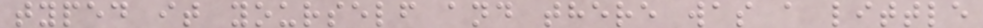typed it yourself and there was a little
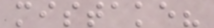mistake?
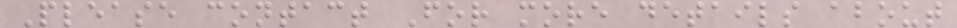Please contact For more details about
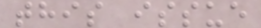this issue
